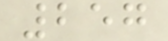257
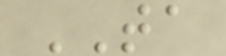TA
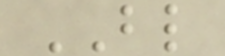BL
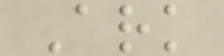Ark
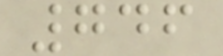746
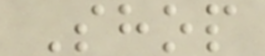Shop
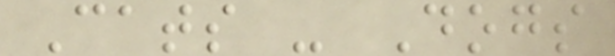Cats - Dogs
